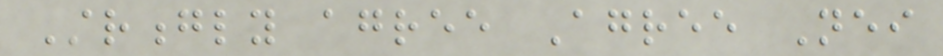Strongly agree Agree Neither
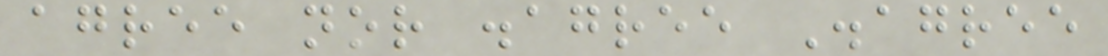agree nor disagree Disagree
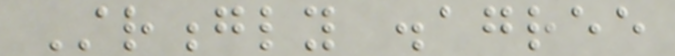Strongly disagree
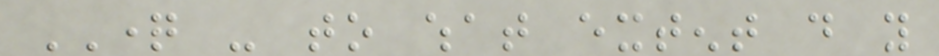QUESTION - to what extent do you
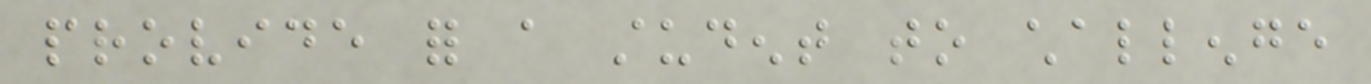provide for a student to challenge
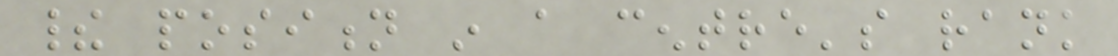their position in a centre's rank
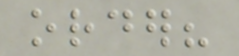order?
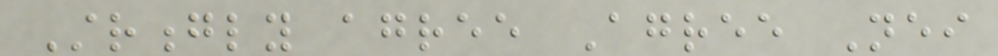Strongly agree Agree Neither
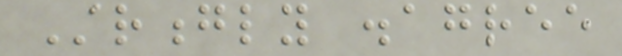Strongly disagree
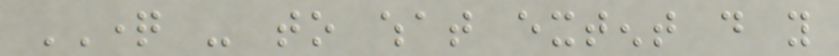QUESTION - to what extent do you
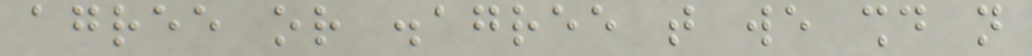agree or disagree that we should not
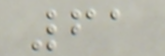61
